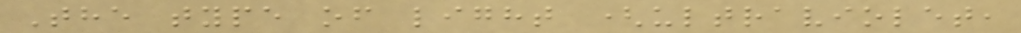The type of light (ultraviolet,
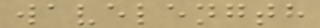wavelength
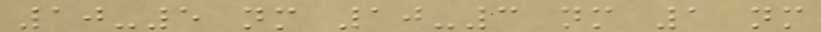10-5 nm 10-3 nm 1 nm
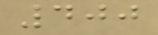400
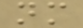nm
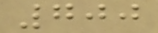700
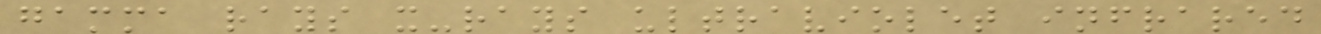gamma rays x-rays ultraviolet infrared
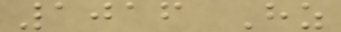1016 Hz
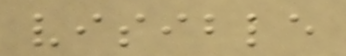visible
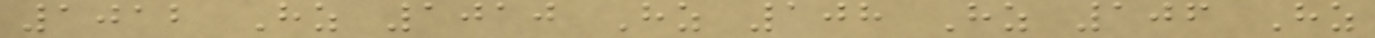1012 Hz 1010 Hz 108 Hz 106 Hz
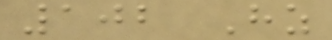102 Hz
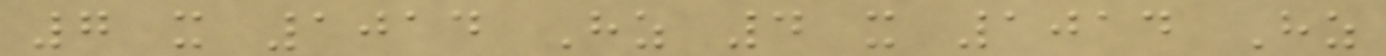7 x 1014 Hz 4 x 1014 Hz
